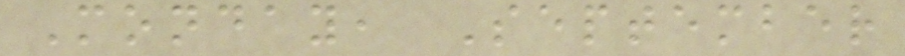Monday, September
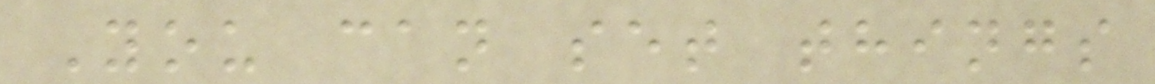You can set things
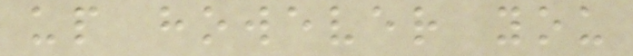up however you
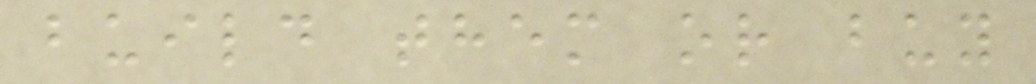build them or buy
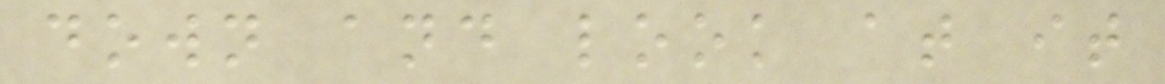down and look at it
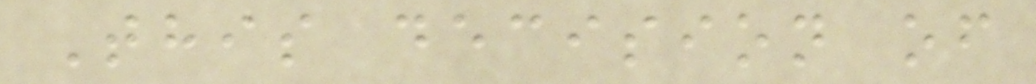This decision of
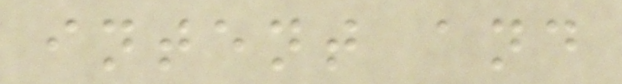intent and
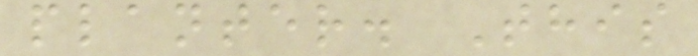planter. This
